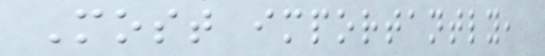Most importantly,
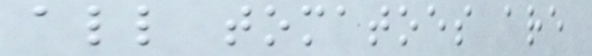all tomatoes are
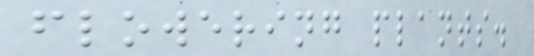flowering plants.
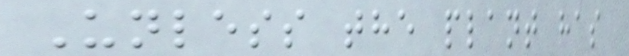Unless the plant has
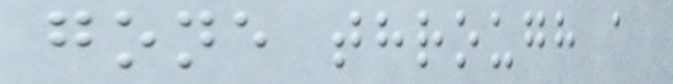gone through a
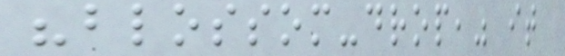"blossom-drop," it
